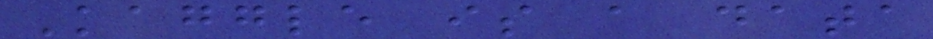Kaggle is a data
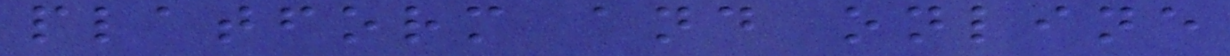platform and online
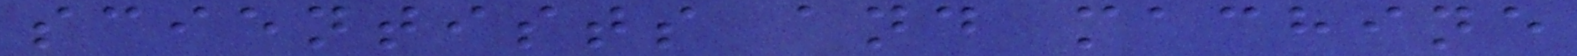scientists and machine
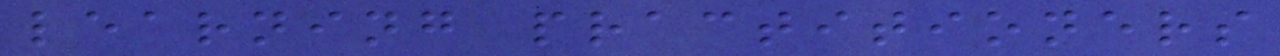learning practitioners
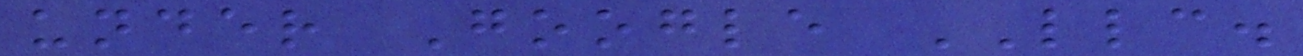under Google LLC.
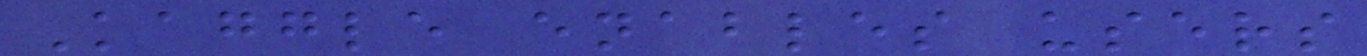Kaggle enables users
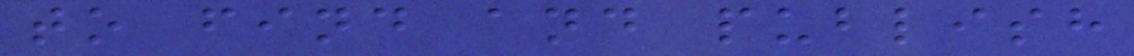to find and publish
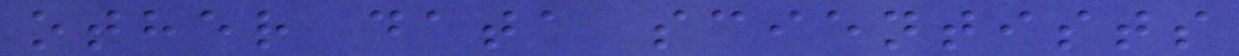other data scientists
